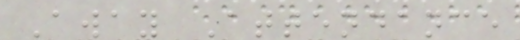Away Attendance
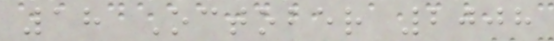18 October 2008
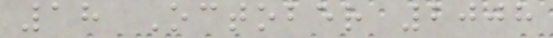18 October 2008
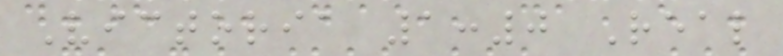Victoria 1:0 Real
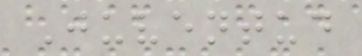Juventud
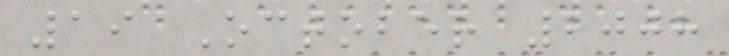19 October 2008
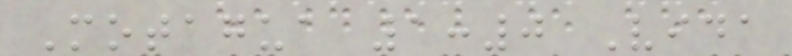Motagua 1:0 Vida
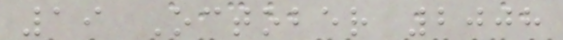19 October 2008
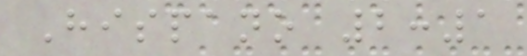Hispano 2:1
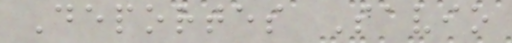Deportes Savio
